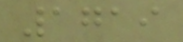1719
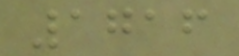1716
